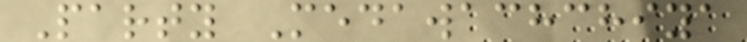Party Medawachchiya
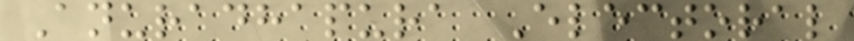Anuradhapura Electoral
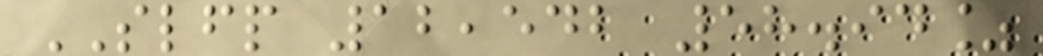SLFP 12,542 58.94%
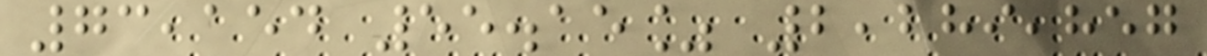73,154 55.15% 2,289,857
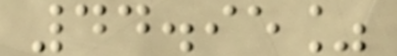44.95%
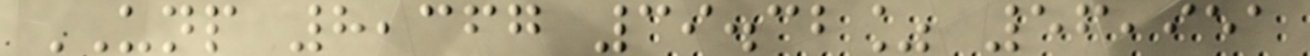UNP 8,367 39.32% 56,951
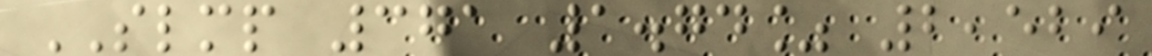SLMP 371 1.74% 2,529
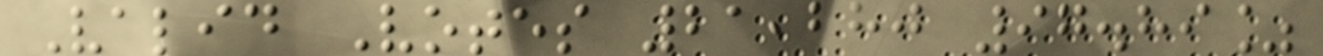Valid Votes 21,280 97.89%
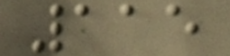115
